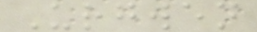Urgwen
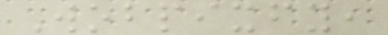Wobpixfy,
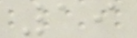19
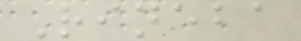Rineba
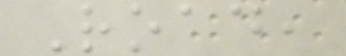Road,
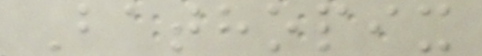Bathopix
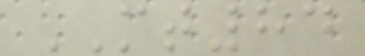MT84
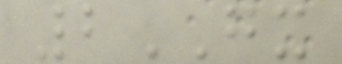2GX
